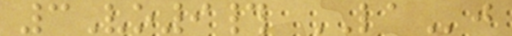3Vo9# LAj
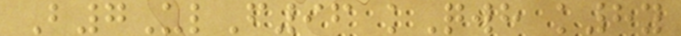B7UlF96 kQwh k8y
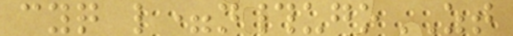cyq l=n#ugoZT
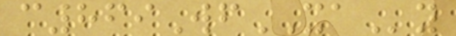c869WfXAy
